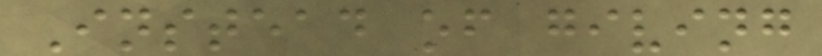Instead of giving
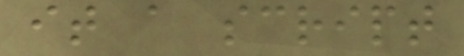it a script
